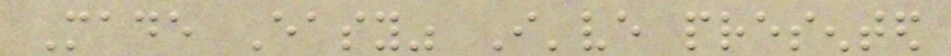Made Easy" I've presented
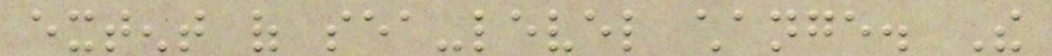extent of sea-level change. The
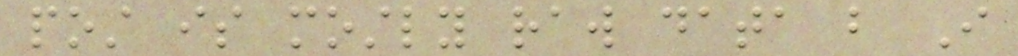post is mostly raw data but I
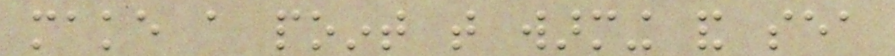make a point that warming and sea
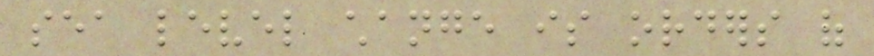sea level change is orders of
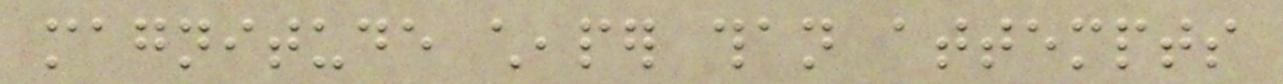magnitude cheaper than attempts
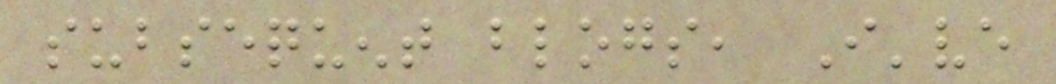subsequent blogs, I've
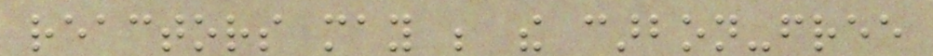reactors may be the carbon-free
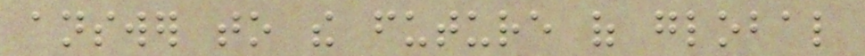answer to the future of global
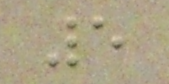5
